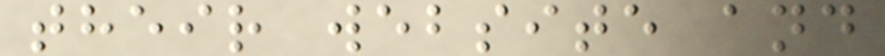their website and
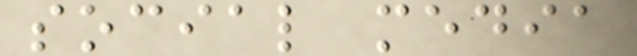social media
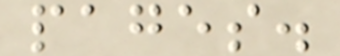pages.
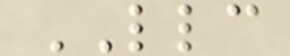LLC
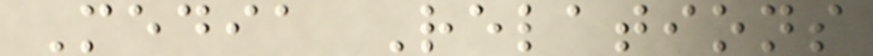Media Relations
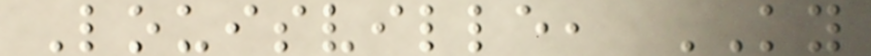Louisville, KY
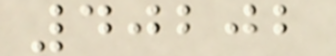40202
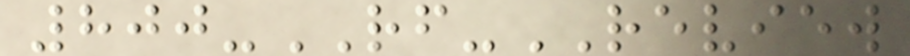800-RF-REVIEW
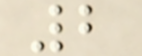2
